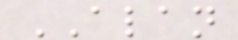ALAN
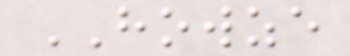HOWZE
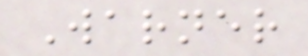Warner
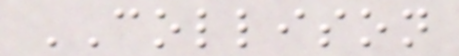COLLISON
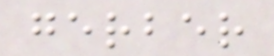gerber
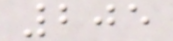205
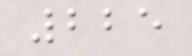225
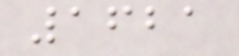1621
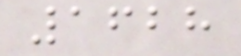1628
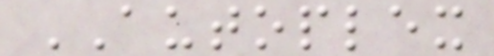AUTOPLEX
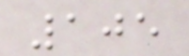105
